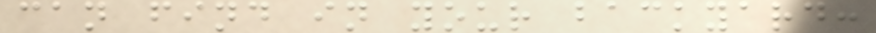can find in your backyard:
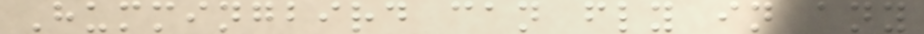Hummingbird can fly in any
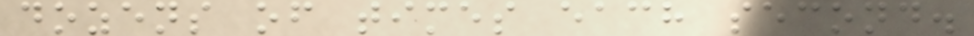dozens of times each second.
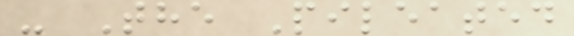- The Pileated
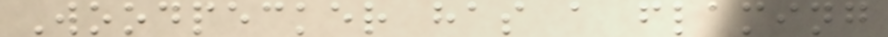Woodpecker has a flaming
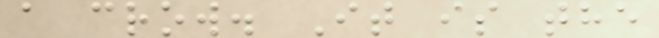a crow. It is the
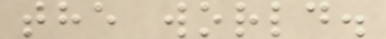the world.
